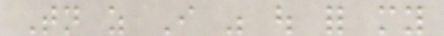Tonight as I was out for my
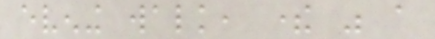evening walk, there was a
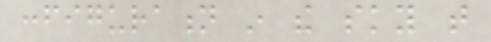configuration in the sky that
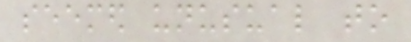seemed unusual to
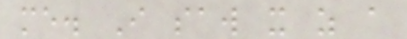me. I saw it as a
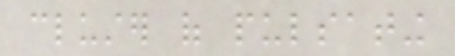cluster of pulsating
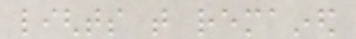lights that remained
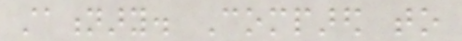stationary. Compared to
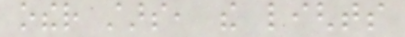other stars, the lights
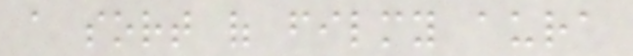a sort of filmy aura
